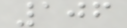106
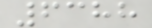6388
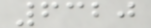6320
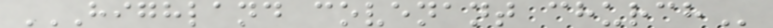HIGHLAND COVENANT CHURCH
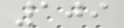109
